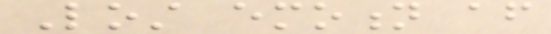Lost emotion after
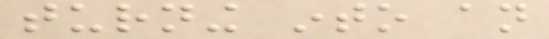turning into an
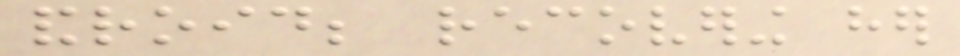android; recovering her
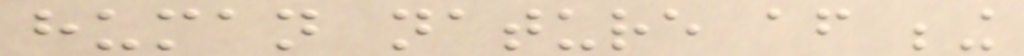human nature after being
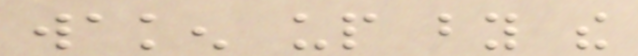waken up by the
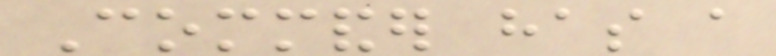Commander has a
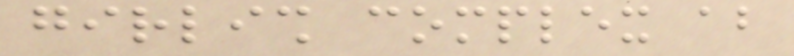girlish complex about
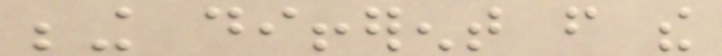being different from the
